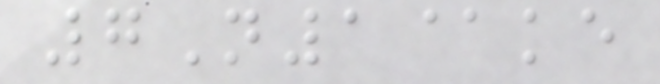7N1@ke
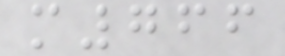m766
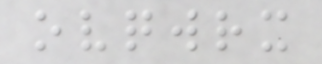ovqwrx
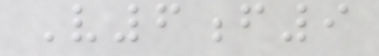V6f9
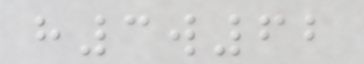h3w62
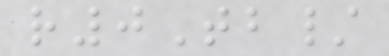r0Tb/
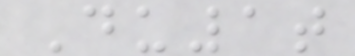Du1t
